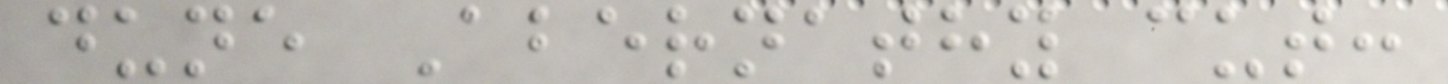dune Abernathy cut:
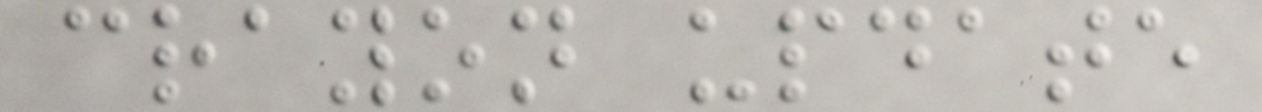crayon update
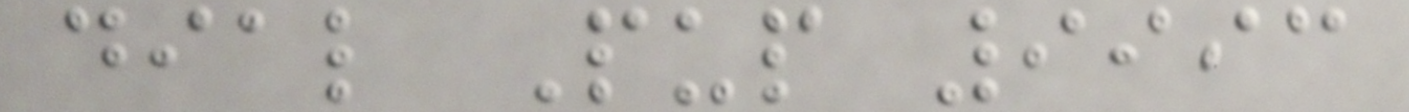dial Pup 9993
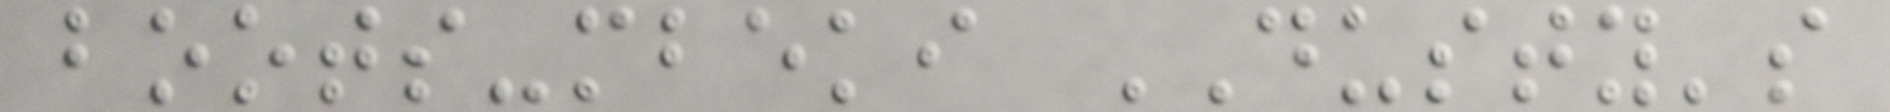boots-mbeki DUSTY's
